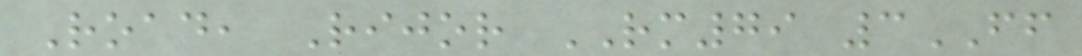Road, Rijor RM79 3FF
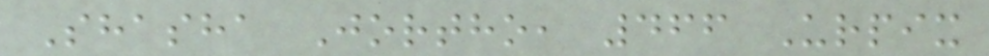Shasha Jortho, 466 Urpix
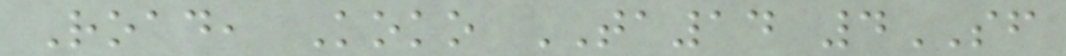Road, Koko TA14 4SF
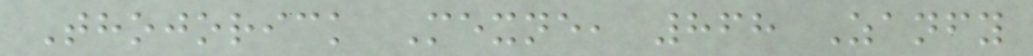Thojorick Mexne, 868 Zanfy
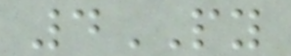4PY
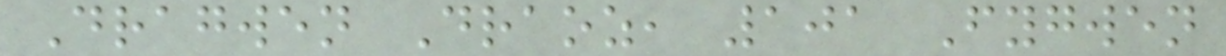Dragwen Draoz, 101 Fygwen
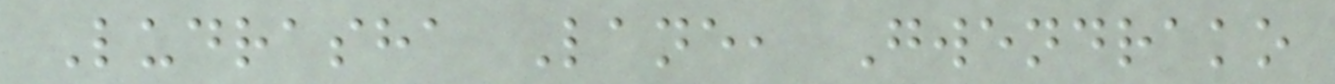Ludrasha Lane, Gwendrako
